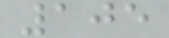105
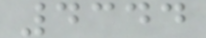4344
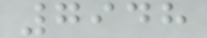7948
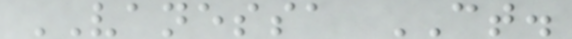VANESSA CT.
